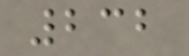232
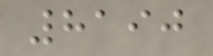8190
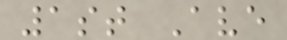1st Ave
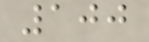100
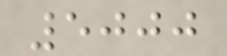5000
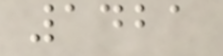1421
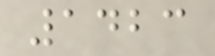1423
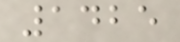1425
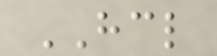HCL
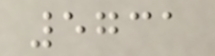5731
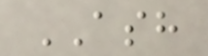ASH
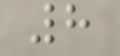8
